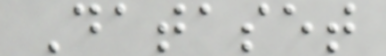Dataset
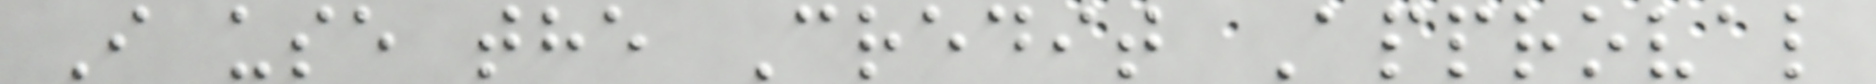I use the Credit Approval
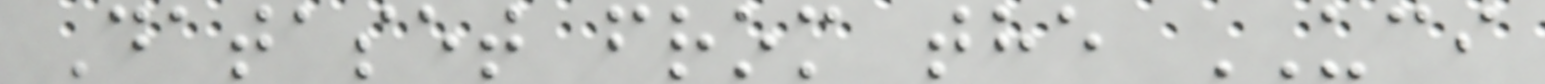Dataset from the UCI
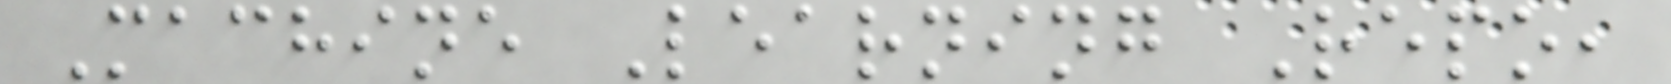Machine Learning Repo,
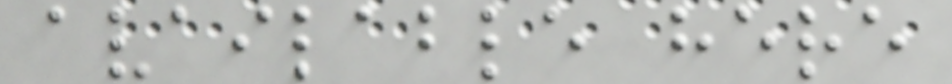available here
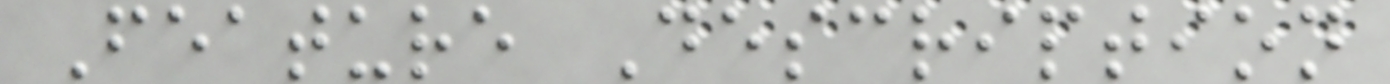Feature Description
